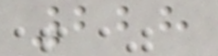228
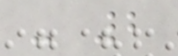- 2
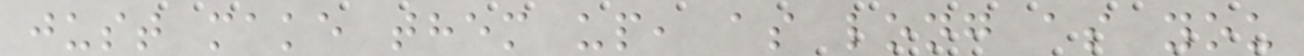just make them up, as long as you
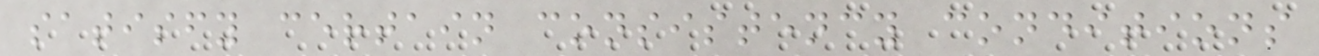satisfy certain consistency conditions
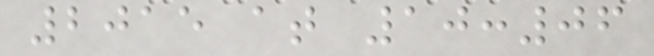2015 at 10:06
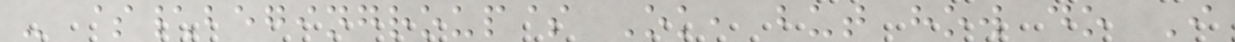- $\begingroup$ Ok, but how do I
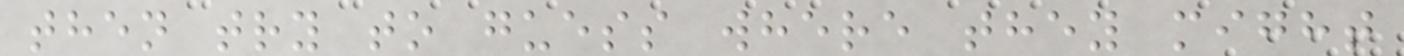then try to guess where they might
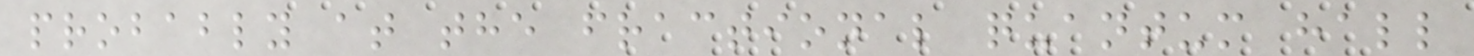probably at the fractional quantum hall
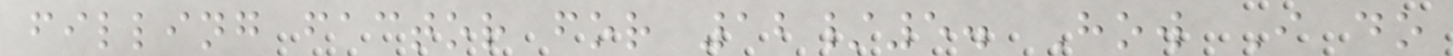filling factor for 12/5. How I do
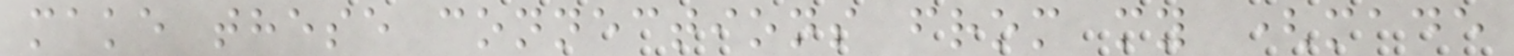make these connections from my (made
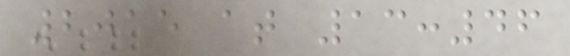2015 at 13:46
